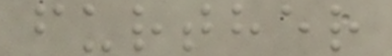further
